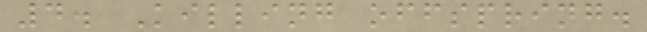4. Killing offspring.
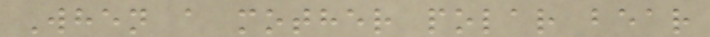When a mother polar bear
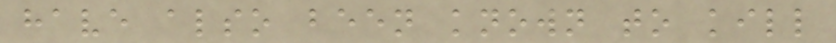have also been known to kill
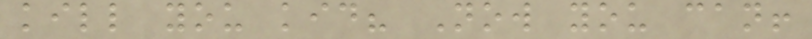kill you kid? Now you can!
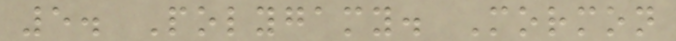5. Polygamy. Mormon
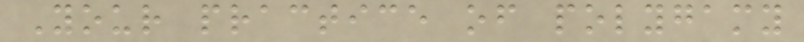Your practice of polygamy
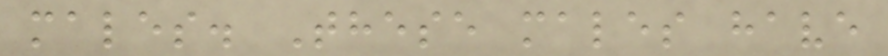males. These males have
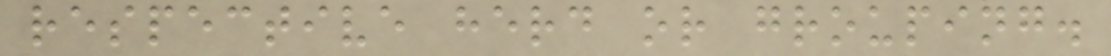respective herd or grouping.
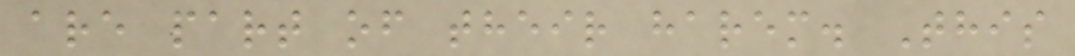are part of their harem. This
